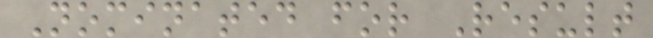Nominated for Result
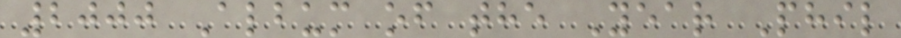2000 Album of the Year Phil
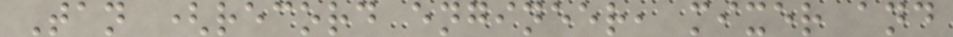Tan (record engineer, mixer and
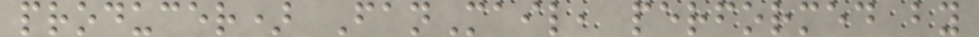producer) FanMail, performed by
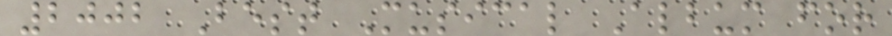2002 Best Musical Album for
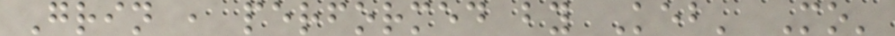Grin , performed by Keb' Mo'
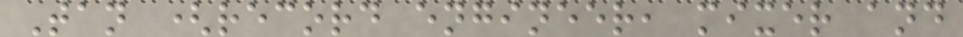Tan (record engineer, mixer and
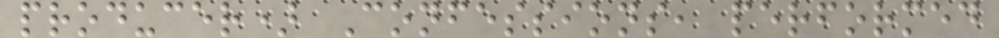producer) Confessions, performed
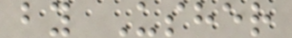by Usher
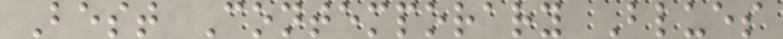Best Contemporary Blues
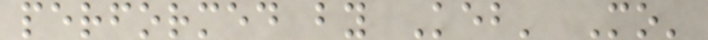performed by Keb' Mo'
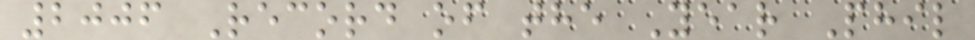2006 Record of the Year Phil
